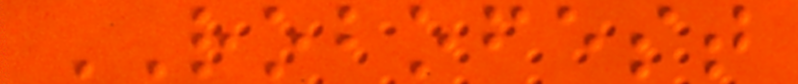ROBOFEST
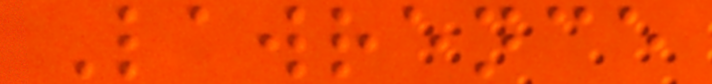Lawrence
